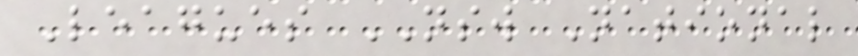Leagues NSW National
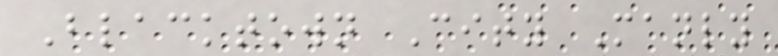Blacktown City Manly
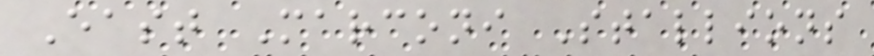East Marconi Stallions
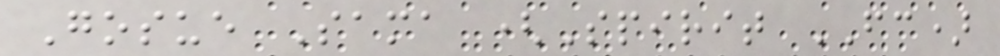Gosue Sama (Spirit FC)
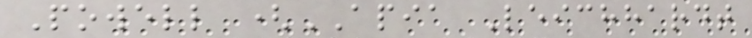Powell (APIA Leichhardt
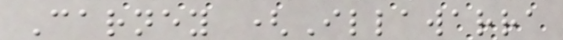Carney (Illawarra
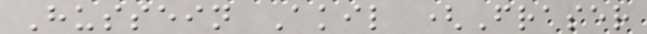Hussein Akil (Fraser
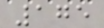175
